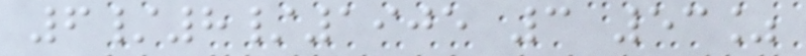6/8/1905 3 53%
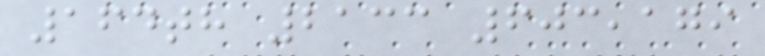164th 2133 603,179
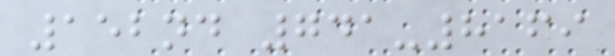152nd 741-8169
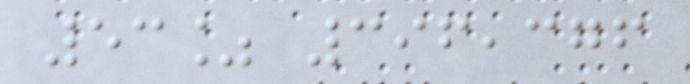53% 396,376
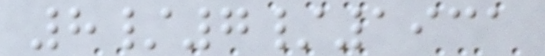8/7/1931
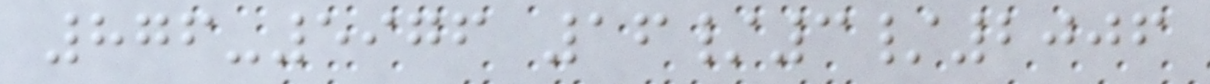876-5976 16/3/2006
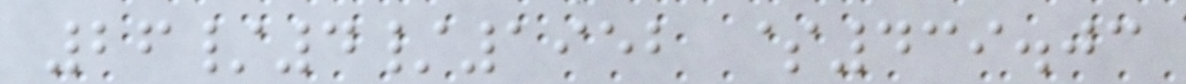26/4/1952 $439.03
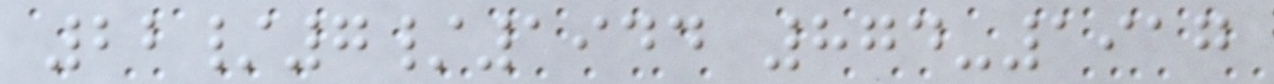22/7/1944 874-1917
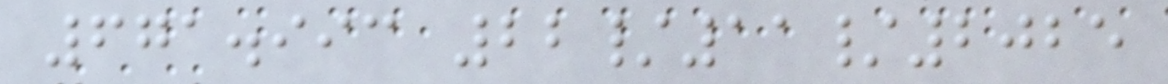671.993 22/11/2025
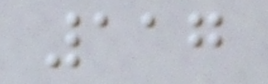117
